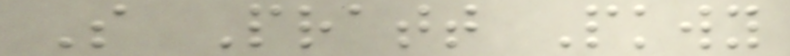S Pratt Pkwy
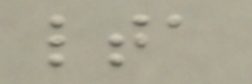lta
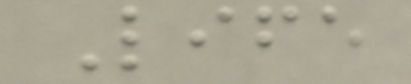Life
